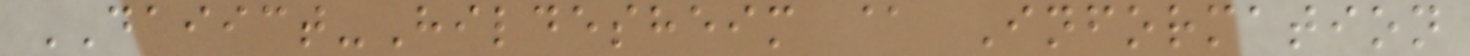DAIICT-Hildesheim @ Information
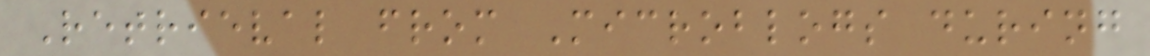Retrieval from Microblogs during
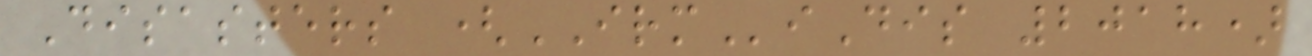Disasters (IRMiDis 2018)
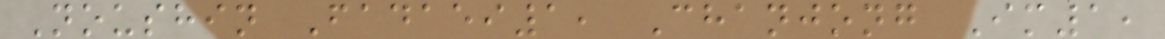Noushin Fadaei1, Chanjong Im1,
